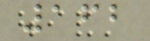162
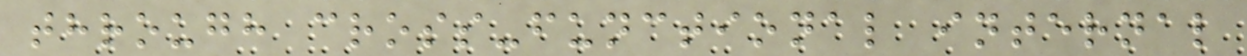through cross-functional internal
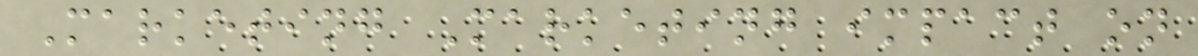Marketing Marketing impact on
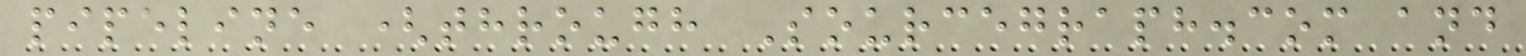pipeline (through Sourcegraph.com and
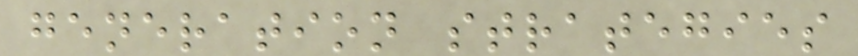generation strategies
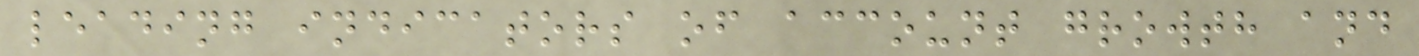leading indicators of account growth and
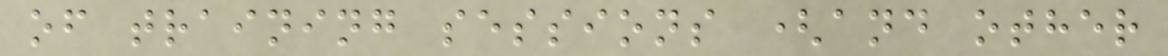of training sessions (and other
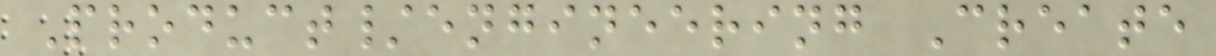Product/engineering Create
